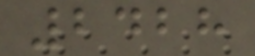2428
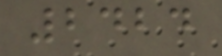2424
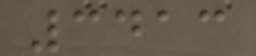3413
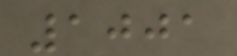1001
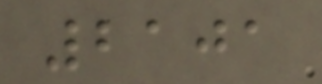2101
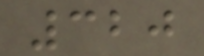320
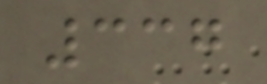337
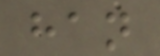han
